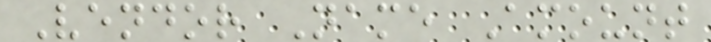Vendor Name Amount
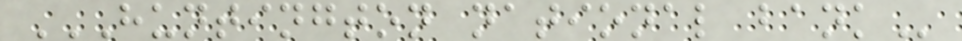HUNTINGTON NATIONAL BANK
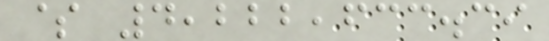$ 4,222,633.39
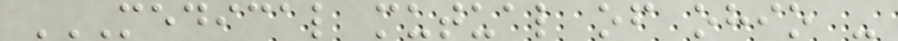MEDICAL MUTUAL OF OHIO -
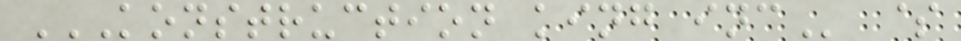KONSTRUCTION KING INC $
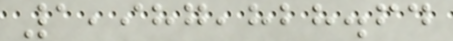1,987,828.64
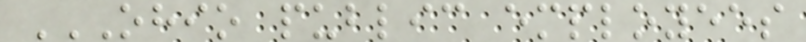OHIO PUBLIC EMPLOYEES
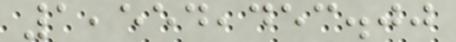1,554,453.00
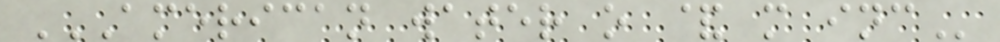AMERICAN WATER O & M INC
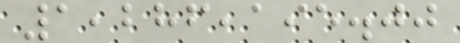1,286,195.00
